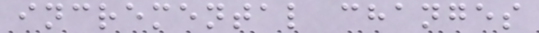incremental changes
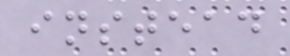instead
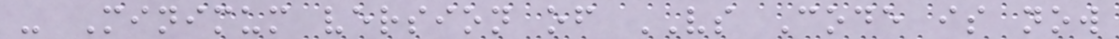- Minimum version of VS Code is now
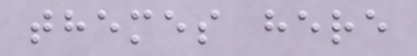themes here
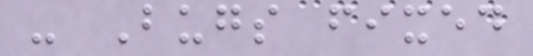- Bugs fixed
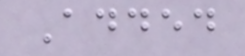Added
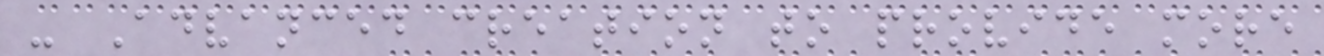- Advanced creation to provide more
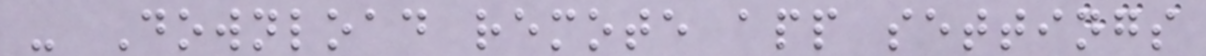- Download remote app settings
